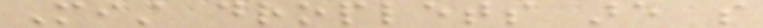Mist droplets are so
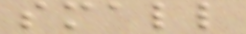small
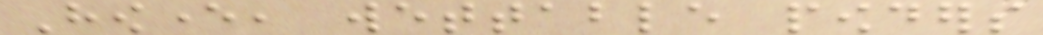However, wettable powders
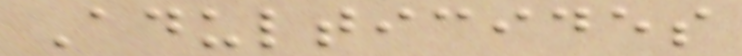Adulticides
